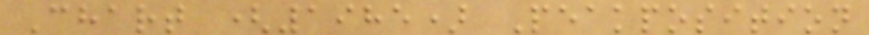Chart (1985) Peakposition
